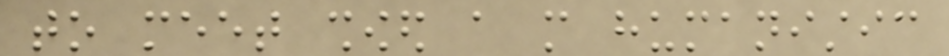to meet showed a more humanistic
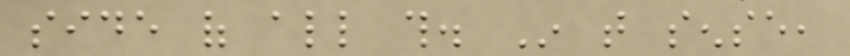side of all this. In that sense,
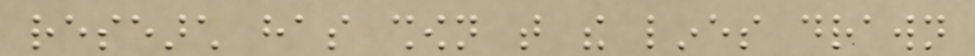research has shown that the lines drawn
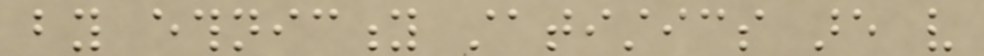by ethnicity statistics are very
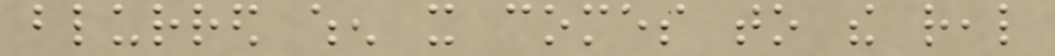blurred when it comes to the real
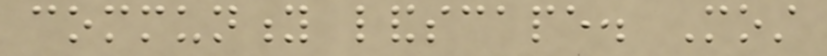community landscape. Most
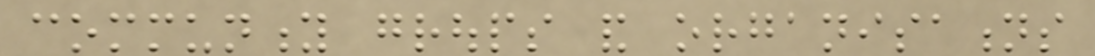community groups and organisations
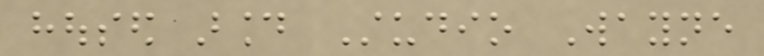housed around Studio Wayne
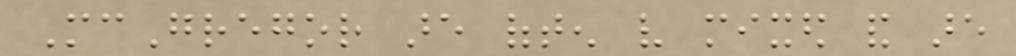McGregor are often very mixed and are
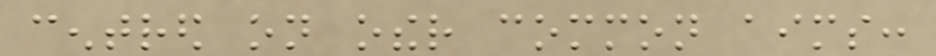centred on other common aims:
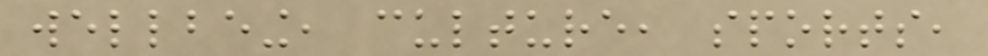wellbeing, culture, sports,
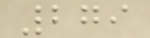279
